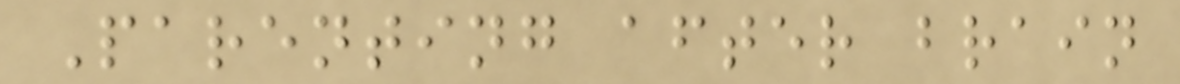Parenting after brain
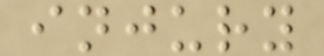injury
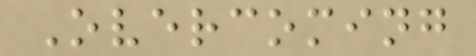Overcoming
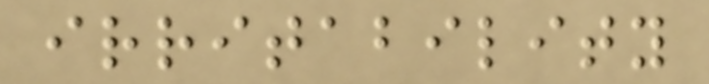irritability
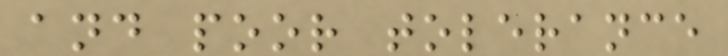and poor tolerance
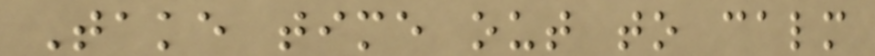Take time out to calm
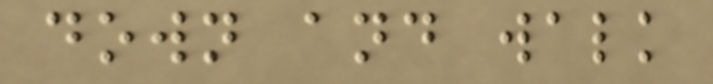down and walk
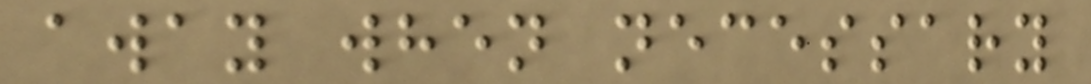away when necessary
